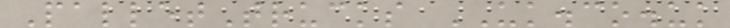PalletTrucks UK.co.uk
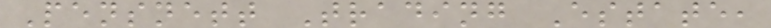Pensnett Trading Estate,
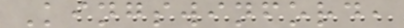Kingswinford,
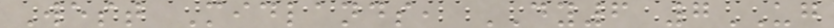West Midlands, DY6 7UG
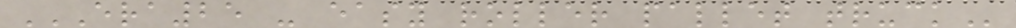ERA25 - EASY ROLLER PALLET TRUCK
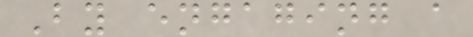By engaging a
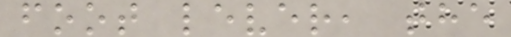foot lever, the
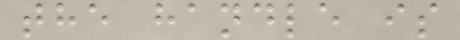the handle is
